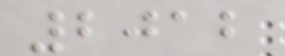2012
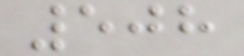508
